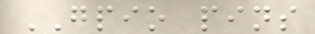GPIO pins
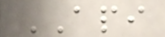API
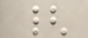{
